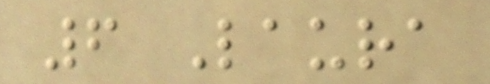6 Laura
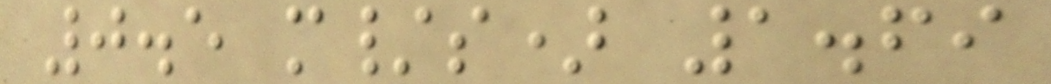0.5 m/s) 1.69
